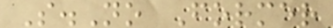S.No Former
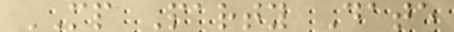MP Party Date
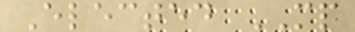Elected MP
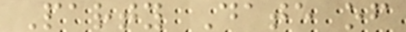Party Date of
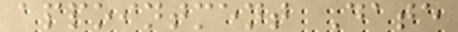appointment Date
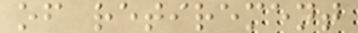of retirement
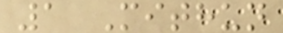1 Mithun
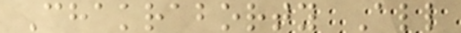Chakraborty All
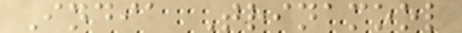India Trinamool
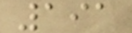191
